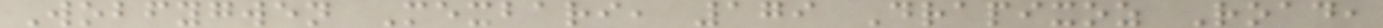Wobfygwen Mexbari, 179 Drapixoz Road,
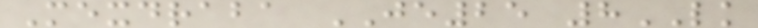Mexdraba JE25 8LK
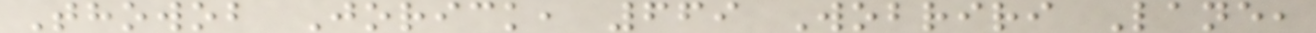Thowob Jorick, 669 Wobriri Lane,
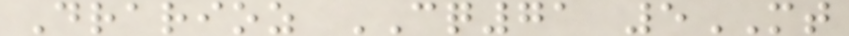Drarioz CQ71 5MT
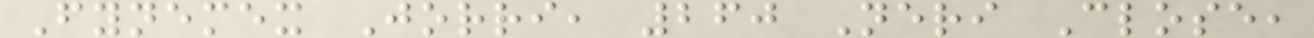Fynemex Jorri, 260 Neri Close,
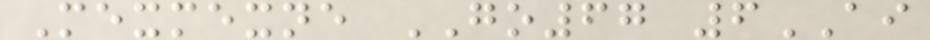Mexmexne GO67 6AI
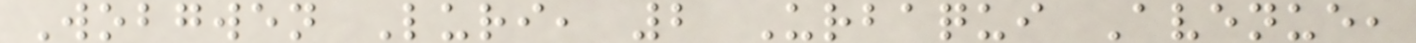Wobgwen Luri, 2 Urbaqui Avenue,
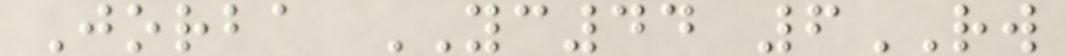Jorba YC44 6RW
